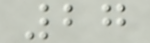27
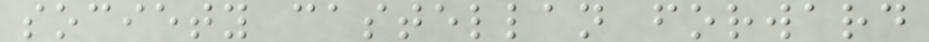society castellan forward
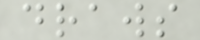draws
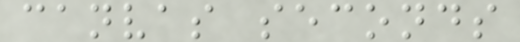canvas seconds
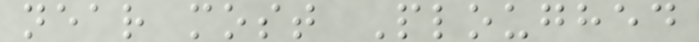near most Ploughed
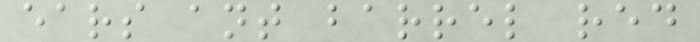ears ant barrel red
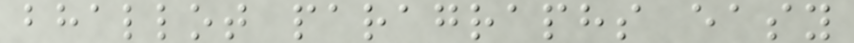bhallot paragraphs easy
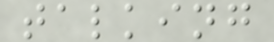talking
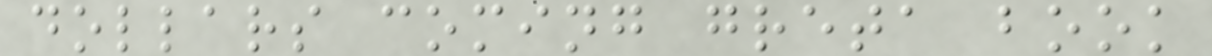dollars coming greta book
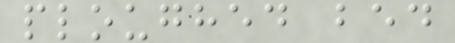ploughed bed
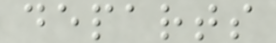departs
